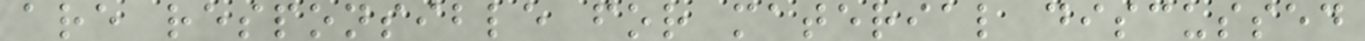are responsible for material discussed
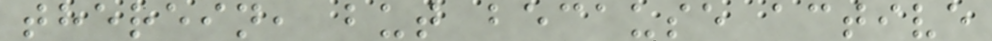therein, but because active
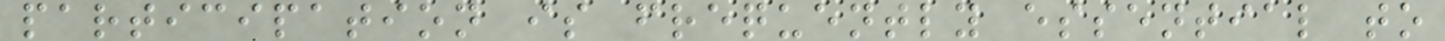participation is frequently essential to
